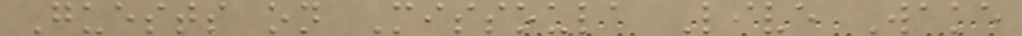Guests on Missoula Live Wake
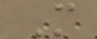M
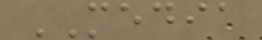MEDIA
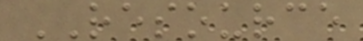RESOURCE
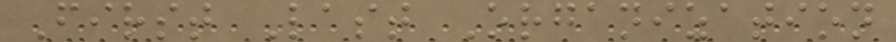First Last Organization
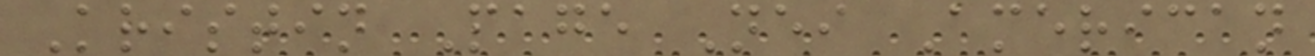Kristin Page Nei American
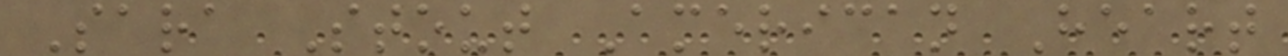Sara Stout American Heart
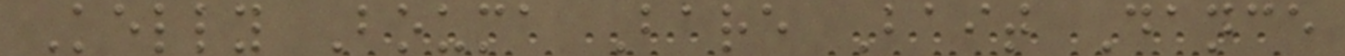Kelly Bouma Bare Bait Dance
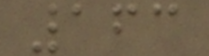163
